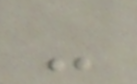-
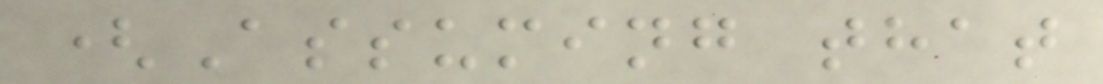(Assuming that
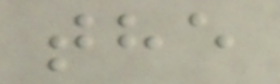the
